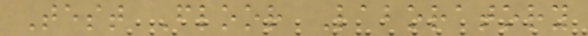Test Floor Laboratory
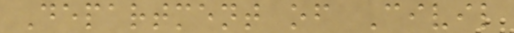Department of Civil
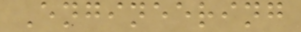Engineering
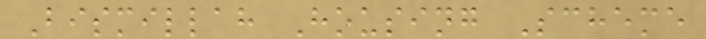Bismillah Housing Scheme
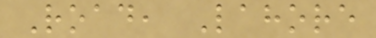Road, Lahore
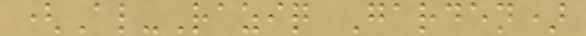(Al-Raziq Garden)
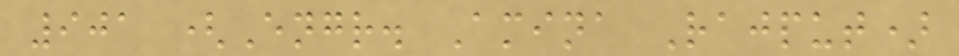901 (Engr. Amina Rajput)
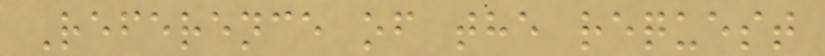Reference of the request
